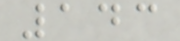143
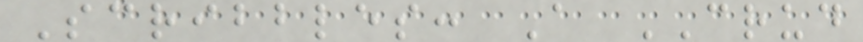Scribbles: A CRUD
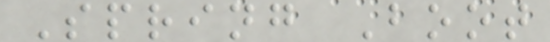Spring Boot
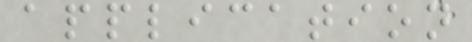application
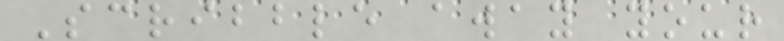Scribble away your
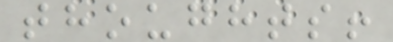thoughts!
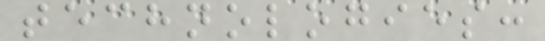technologies:
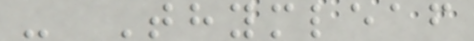- Thymleaf
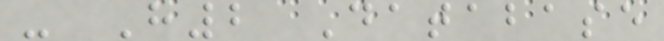- H2 Database
